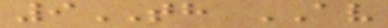9TH AV
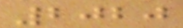2020
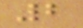2
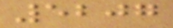5207
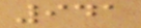941
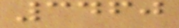3460
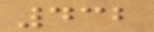432
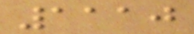1110
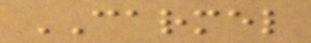CARMEL
